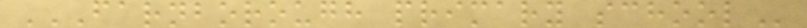FARNBOROUGH PRIMARY SCHOOL
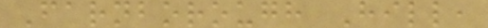Farnborough Hill,
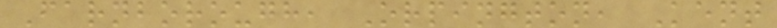Farnborough, Orpington, Kent
